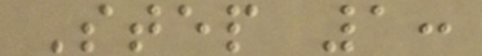Step 1:
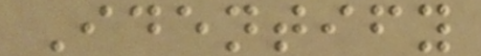Identify
